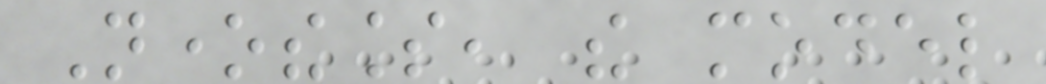Nonetheless, the model
